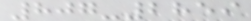807-2859
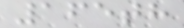165th
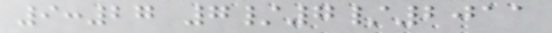9:27 7/7/2011
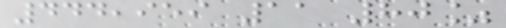444,959 11 80%
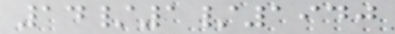14/1/1940
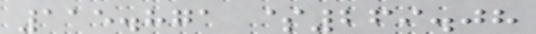115.871 $269.08
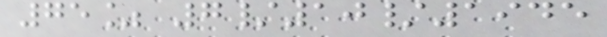75% 7/10/1945
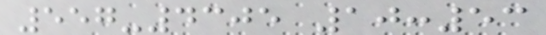557-4305 10:53
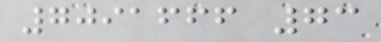7091666 73
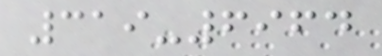319-6964
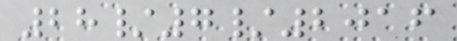28/7/2016
